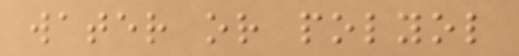water or polyol
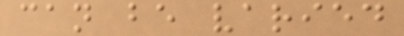can be varied
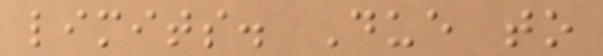limits. Due to
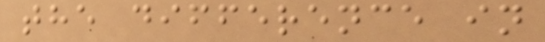the difference in
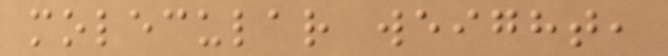molecular weight,
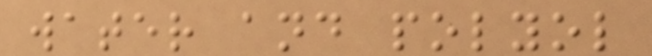water and polyol
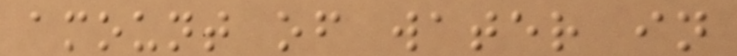amount of water in
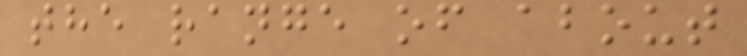the range of about
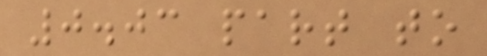0.03 part to
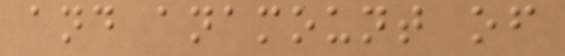and anamount of
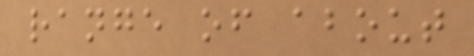range of about
